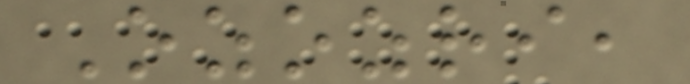Ozozri,
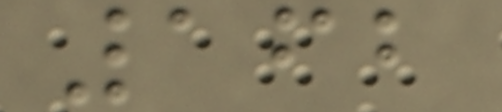162
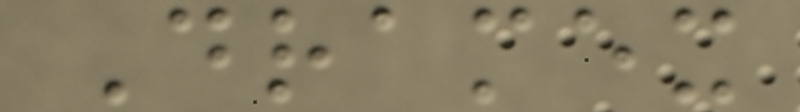Dramex
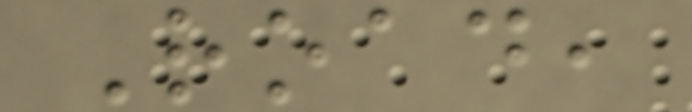Road,
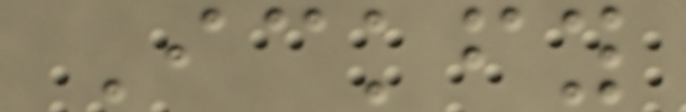Ickfy
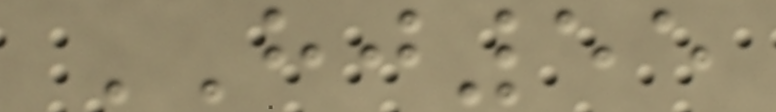HJ55
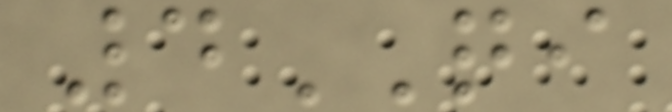4QI
